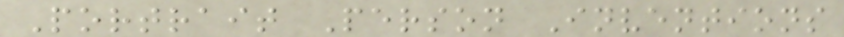Portrait Person Inventions
